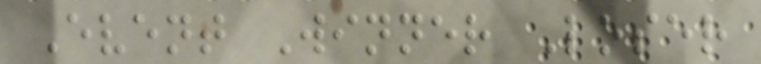Event Winner Loser
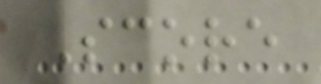Score
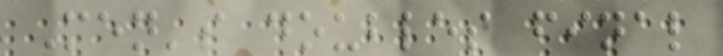Men's doubles final
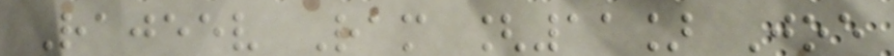Rajeev Ram [11] Joe
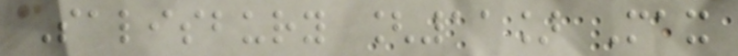Salisbury [11] Max
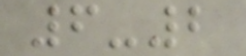6-2
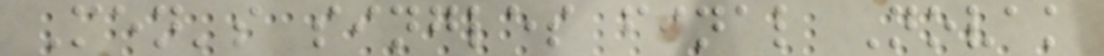Men's singles final Novak
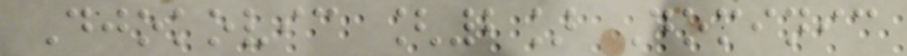Djokovic [2] Dominic
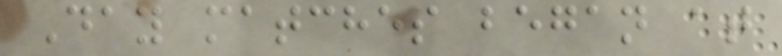Day matches began at
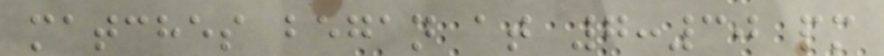matches began at 7:30 pm
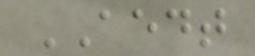AEDT
